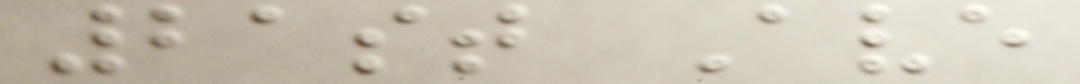21st Ave
